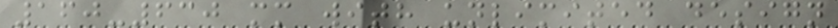160-630 mm with unlimited design
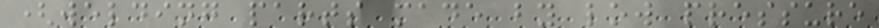(welding parts made by low pressure
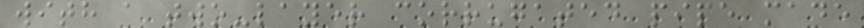with a two-layer corrugated pipe made
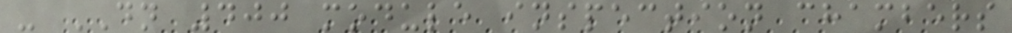- DN 400 module inspection chambers
